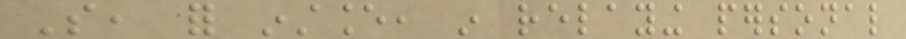So, for instance, in relaying personal
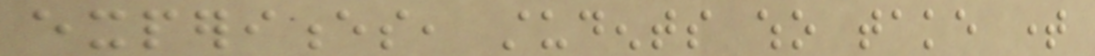experiences, students who take time
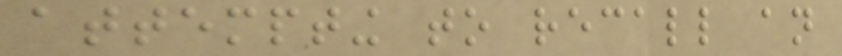attempting to recall an
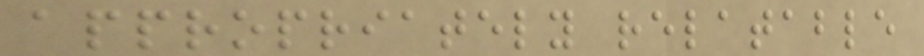appropriately relatable
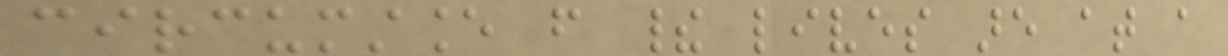circumstance from their lives are at a
